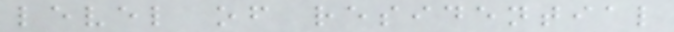level of residential
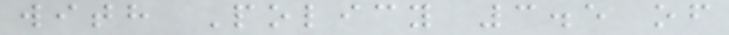with Policy 3.5 of
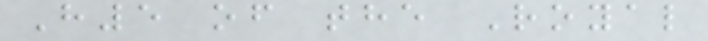H5 of the Royal
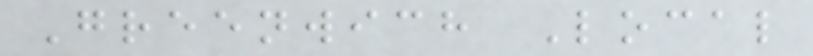Greenwich Local
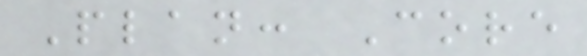Plan: Core
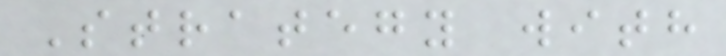Strategy with
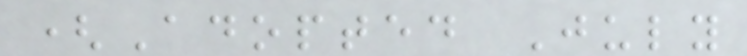(Adopted July
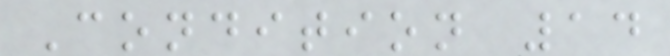Condition 14
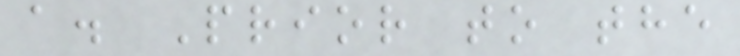a. Prior to the
